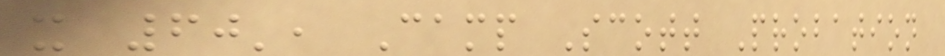x 60', Camp Scott Probation
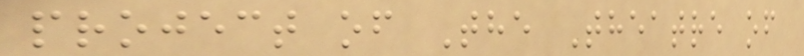project of The Theatre of
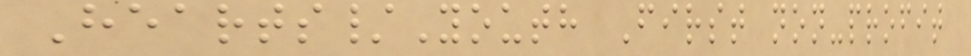Hearts/Youth First non-profit
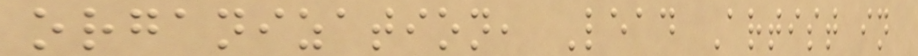organization, Lead Artist in
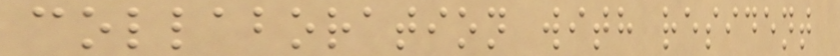collaboration with resident
